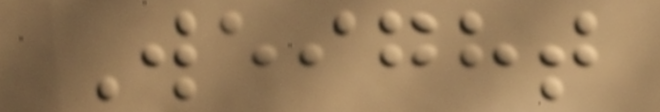Weight
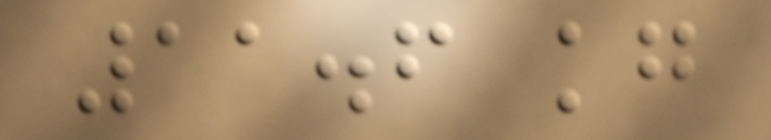11.6 kg
